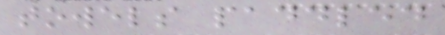towels paddled
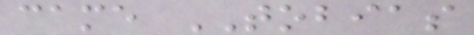came TOBIAS
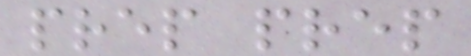prep prep
